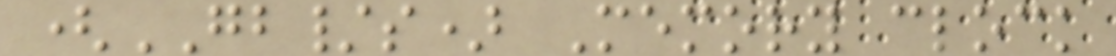(GB/s) Memory clock
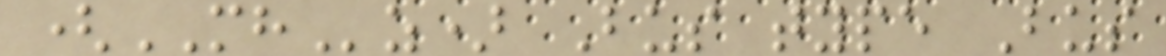(MHz) Bus type Bus
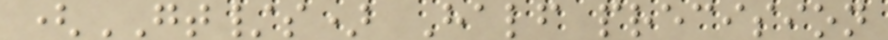(GT/s) Half precision
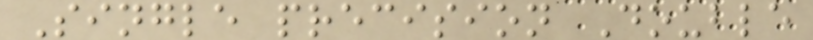Single precision Double
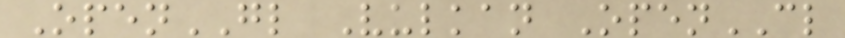OpenGL Vulkan OpenCL
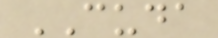CUDA
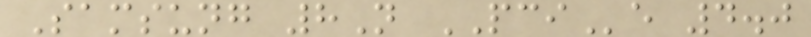Samsung 8N PCIe 4.0
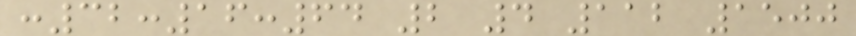:32:16:64 2 4 112 1500
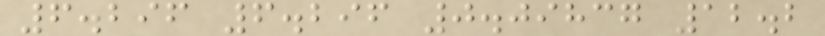6.296 6.296 0.09837 12.2
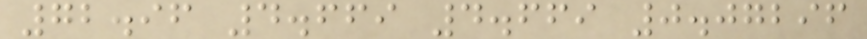72.96 4.669 4.669 0.07296
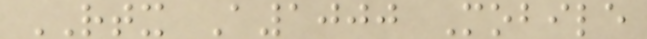RTX A1000 Mobile
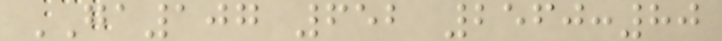GA107 652 2560:80
